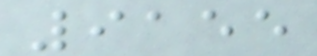9155
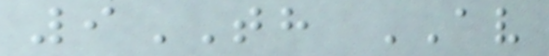9TH AV
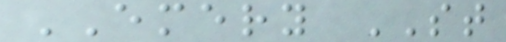EMERY ST
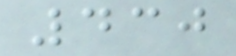430
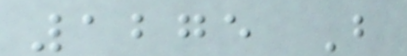1275 B
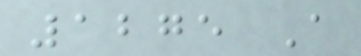1275 A
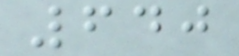640
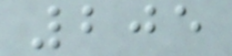205
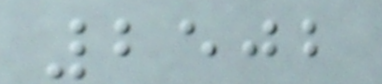2502
